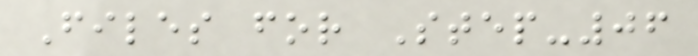Files for Step-06
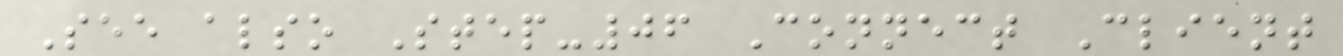See also Step-06 Connect Client
